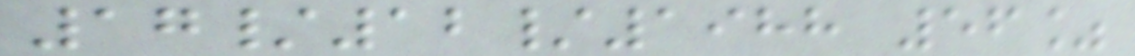17/12/1988 56%
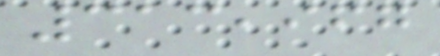313,967
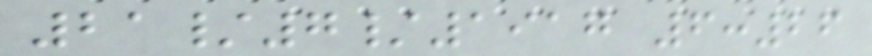21/7/1917 6:26
